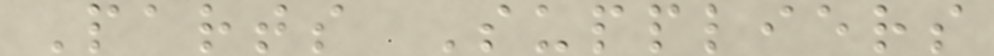Parts Suppliers
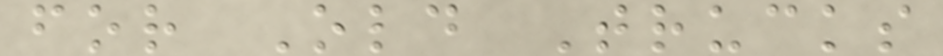for Old Trucks
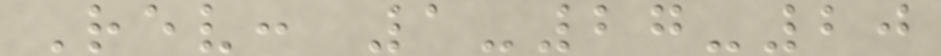Rev: 1-27-20
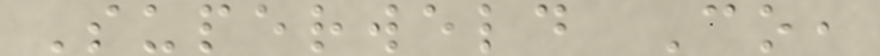Superweld Co,
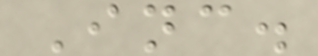Inc.
